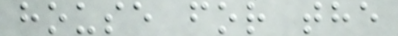house for the
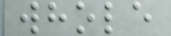whole
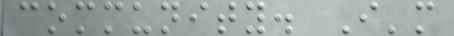community. I'm
